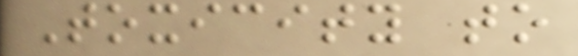Toxicity to
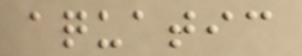aquatic
